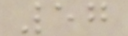57
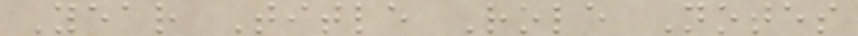Year Title Role Notes
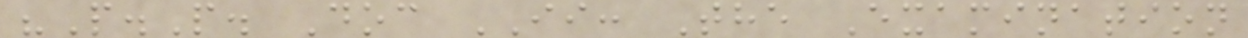"P.P. Doc II: The Examination
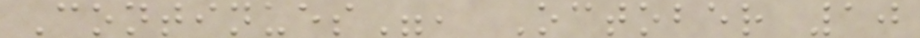Continues", October 10
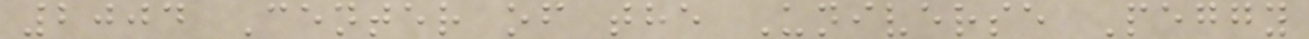2004 Center of the Universe Peggy
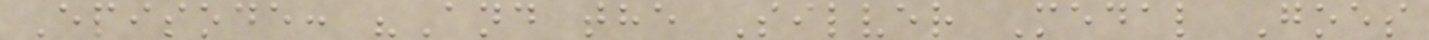Episode: "And the Silver Medal Goes
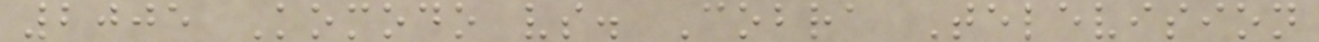2005 Komodo vs. Cobra Television
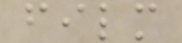film
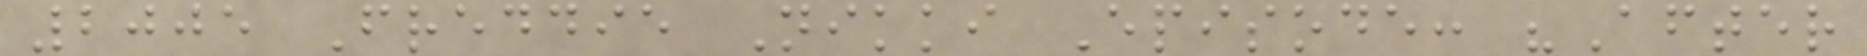2005 Freddie Nikki Episode: "After
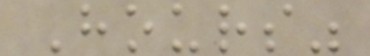Hours"
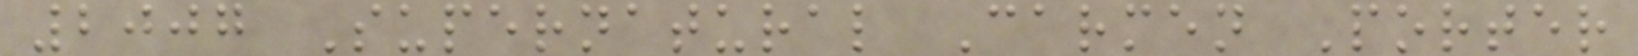2007 Supernatural Carmen Porter
